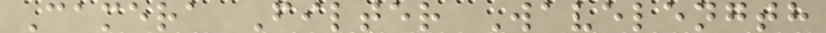Camera Filter Wavelength
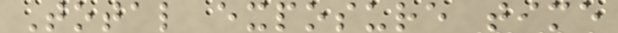Total exposure time
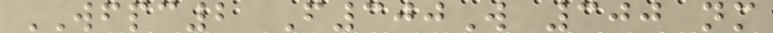WFPC2 F300W 300 nm
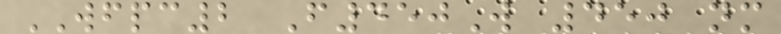WFPC2 F450W 450 nm
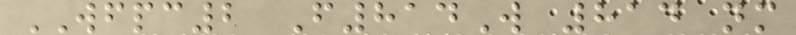WFPC2 F814W 814 nm
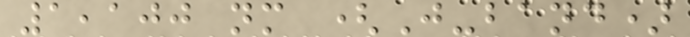1,100 nm (J-band)
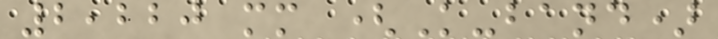2,220 mm (K-band)
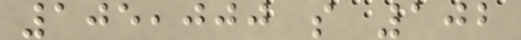105,000 s 102
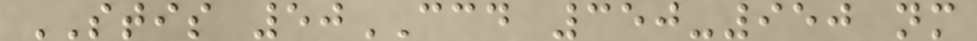STIS 50CCD 350-950 nm
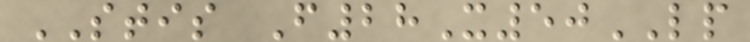STIS F28X50LP
